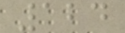124
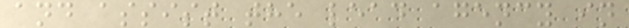and assist the lead agency in
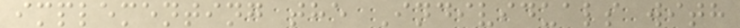implementing the Individuals with
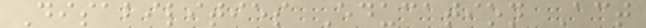Disabilities Education Act
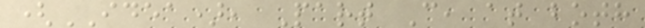(IDEA), Part C, at both
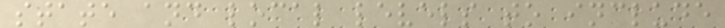state and local levels to include
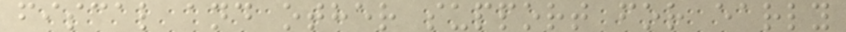fiscal and other support for early
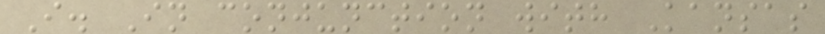I. In conjunction with Kansas
